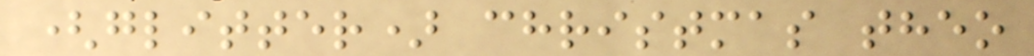(glitter) christmas theo
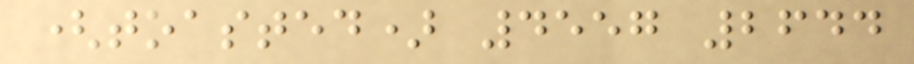(toasted) 4557 2644
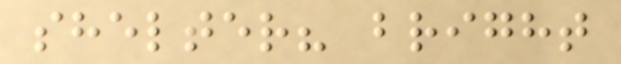shelter? bright
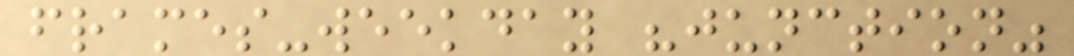frames-weekday "junction"
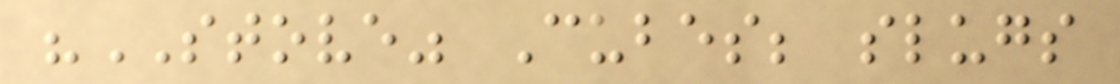"STOVE" Cubes; slugs
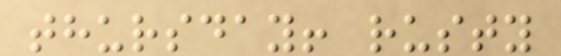thursday! rusty
